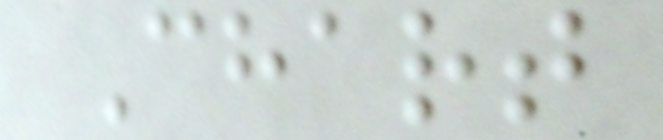Chart
